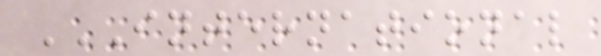INTERNATIONAL
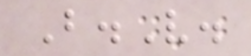B.V.
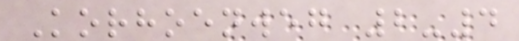Korhoenweg 2-4
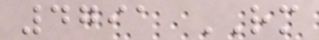4791 RM
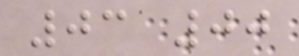03 00
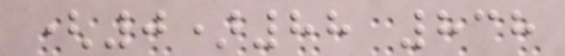(0)88 838
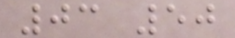03 50
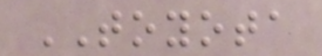TOYOTA
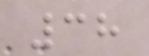38
